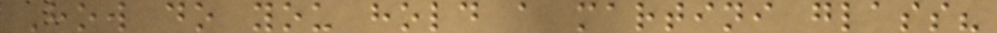How do you hold a martini glass?
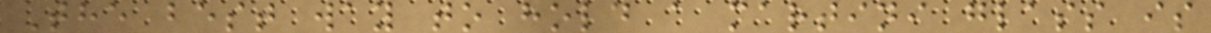The best way to hold a martini glass is
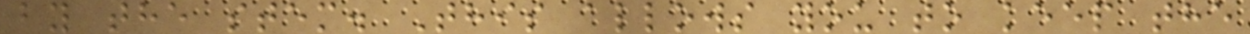by the stem. This allows you to keep the
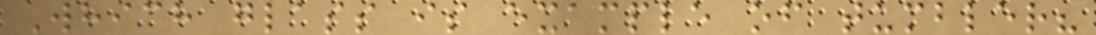Which glass is example of tumbler?
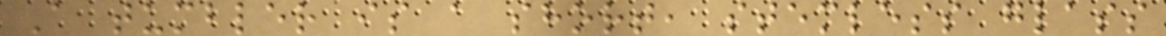A tumbler is a short, stemless glass
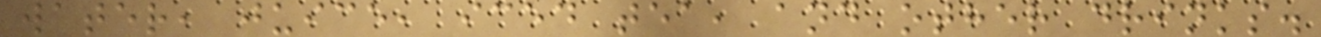water, juice, iced tea, and other drinks.
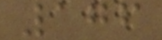176
